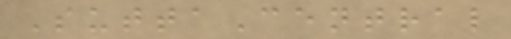SuttaCentral
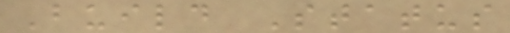Build Status
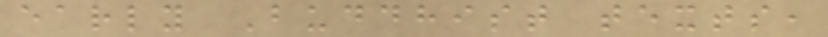early Buddhist texts,
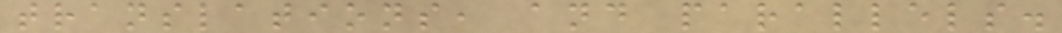translations, and parallels.
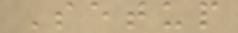Setup
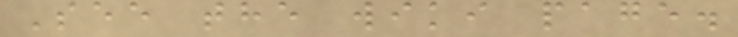See the wiki page.
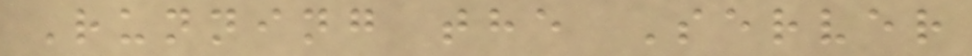Running the Server
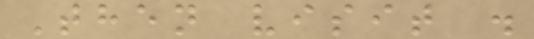Then visit .
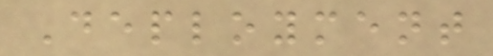Deployment
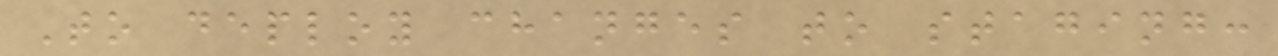To deploy changes to staging:
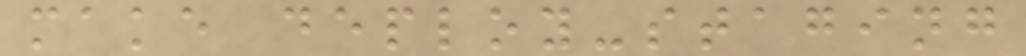make deploy-staging
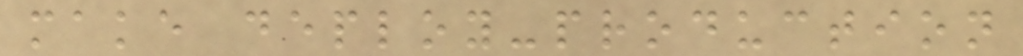make deploy-production
